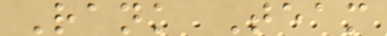Rank Team
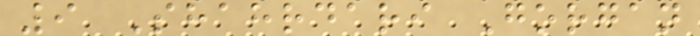9 Shahrdari Gorgan
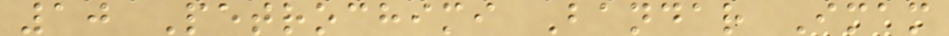10 Petrochimi Bandar Imam
